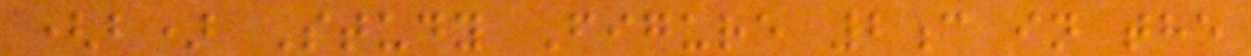(b) Study Figure 2c in the
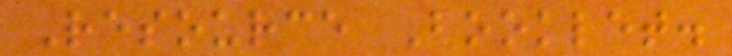Resource Booklet.
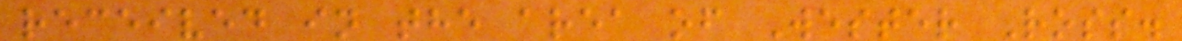received in the area of Wester Ross.
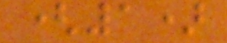(1)
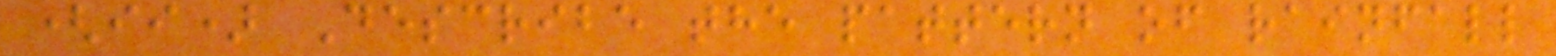(ii) Describe the pattern of rainfall
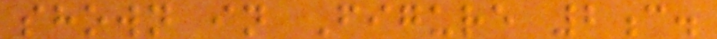shown in Figure 2c.
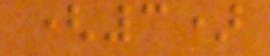(3)
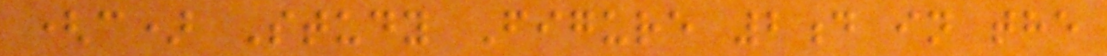(c) Study Figure 2d in the
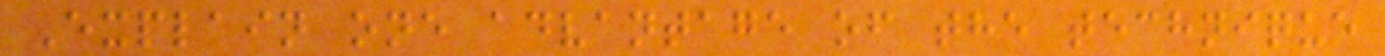Explain one advantage of the technique
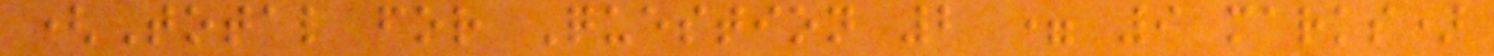(Total for Question 2 = 9 marks)
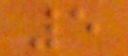5
